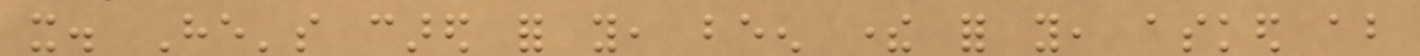it. He's cared for you, been there for you, asked about
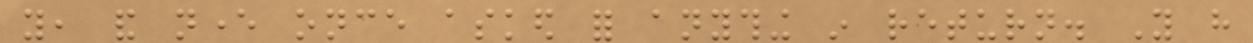you, and never once asked for anything in return. You have
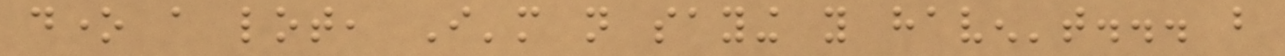done a lot, I'm not saying you haven't... but
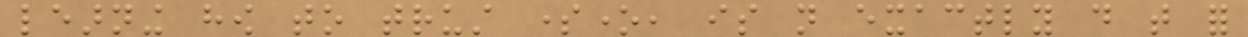learning how to trust someone, is not exactly do that for
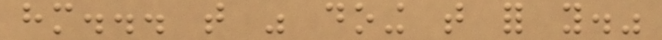him... that was doing that for you."
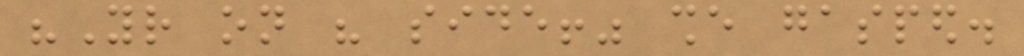"Your on his side!" she gasped.
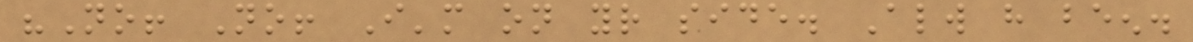"No! No! I'm on your side. Always have been.
